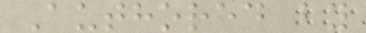Authored by
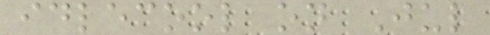idlecool on Jul
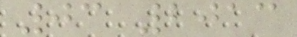03 2013
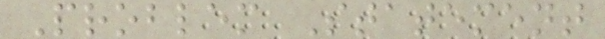Problem Statement
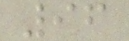96
